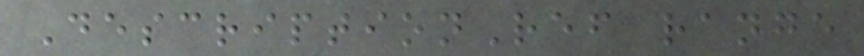DescriptionRef range
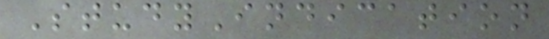StudyIndication
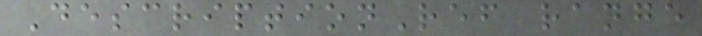DescriptionRef range
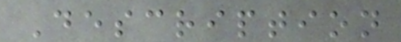Description
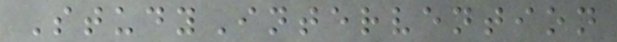StudyIntervention
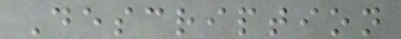Description
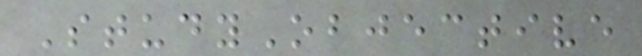StudyObjective
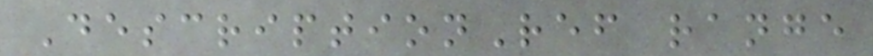DescriptionRef range
